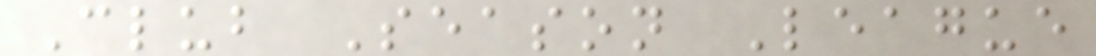Club Season League
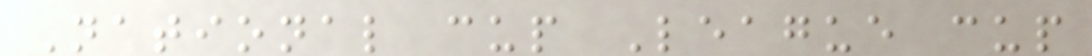National cup League cup
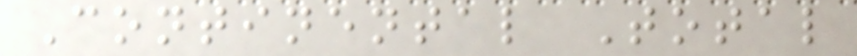Continental Total
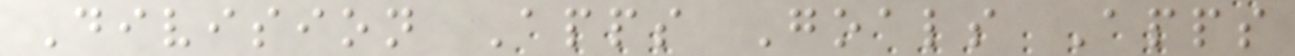Division Apps Goals Apps
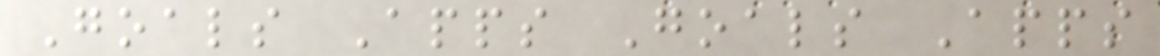Goals Apps Goals Apps
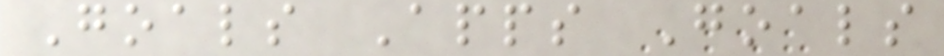Goals Apps Goals
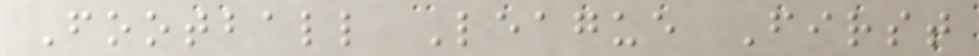Football League First
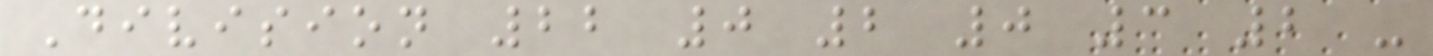Division 22 0 2 0 3 2 -
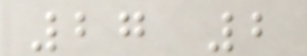27 2
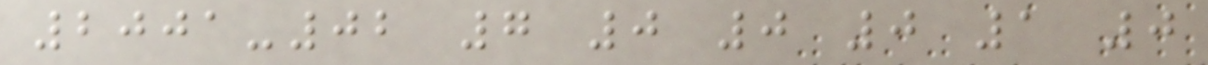2001-02 7 0 0 0 1 0
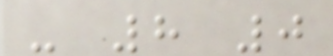- 8 0
